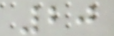20
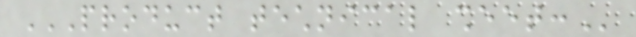PRODUCT TECHNICAL SHEET:
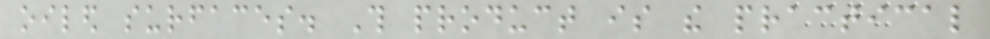oiled surfaces. This product is the practical
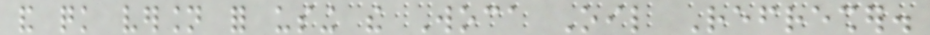and quick version for using the Woca Oil Refresher.
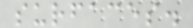surfaces.
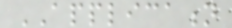APPLICATION
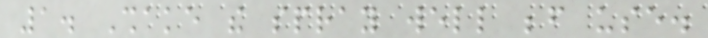1. Shake the spray well before use.
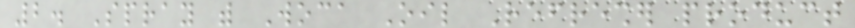2. Spray with Woca Oil Refresher product
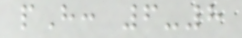pH: 6-8
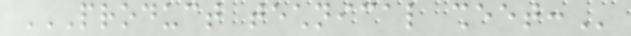PRODUCT TECHNICAL SHEET:
